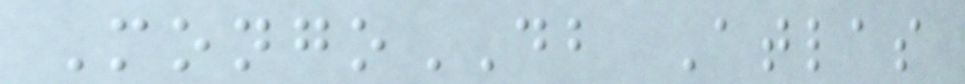MongoDB Atlas
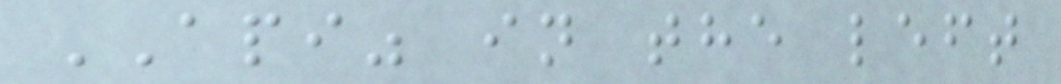API" in the left
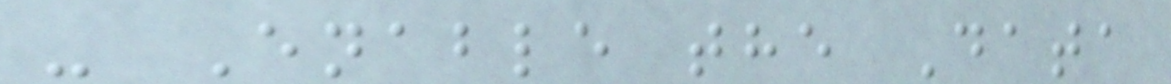- Enable the Data
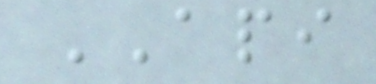API
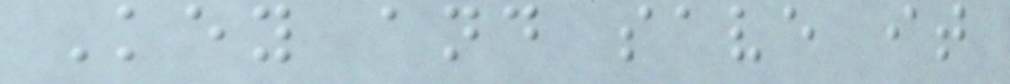Key and save it
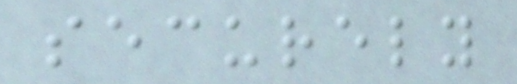securely
